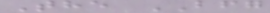The BFG
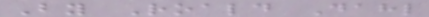By Roald Dahl
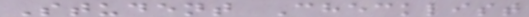Student Checklist
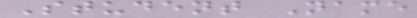Student Name
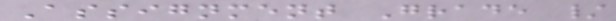Assignment Grade /
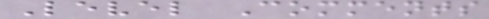Level Comments
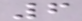6
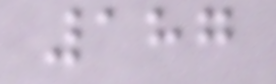187
